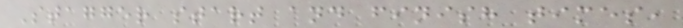Stagger start and finish times,
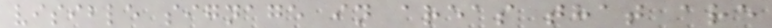visible signage in areas that are
